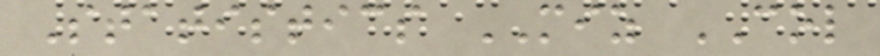Statistics MIZ COL
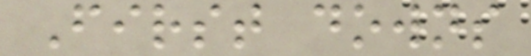First downs
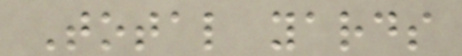Total yards
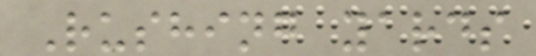Rushing yards
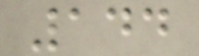144
